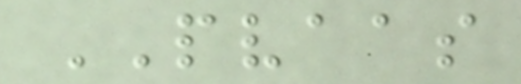PVAAS
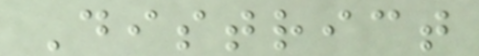District
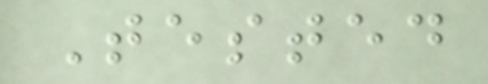Tested
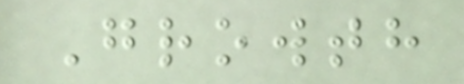Growth
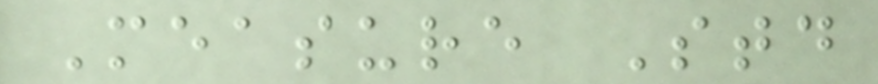Measure Std
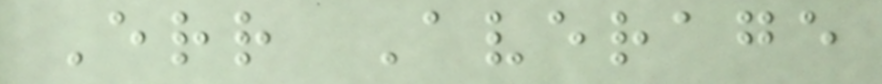Err Average
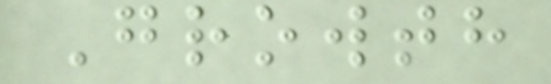Growth
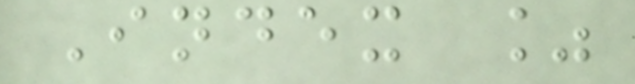Index %
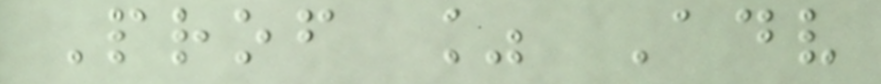Prof % Adv
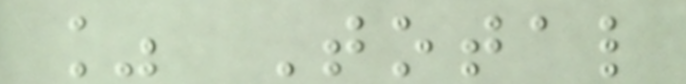% Total
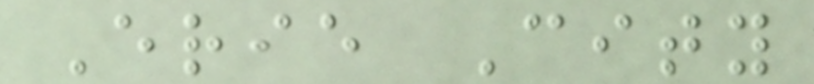Erie City
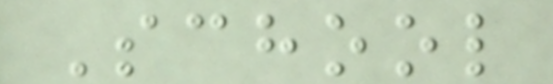School
